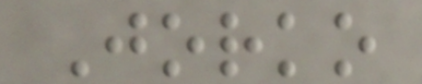Jorko
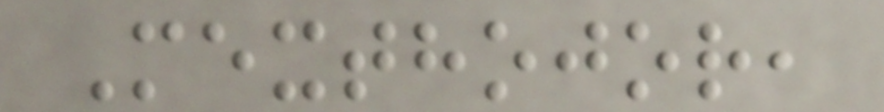Mexthojor,
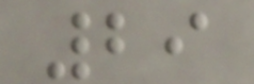29
